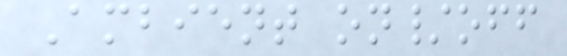Ambient on/off
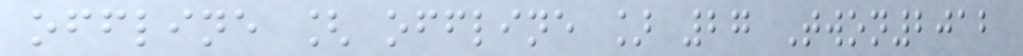offline [ offline ] 27 Twon2012
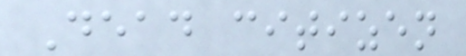Dead citizen
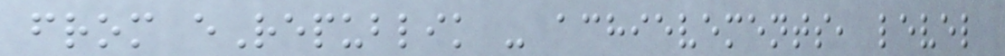from eRepublik - achievements, level
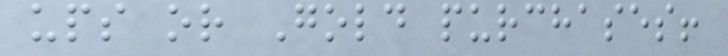ups or Gold purchases!
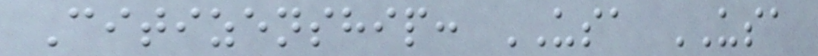Citizenship: USA USA
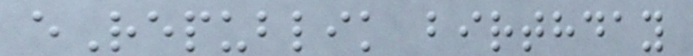eRepublik birthday
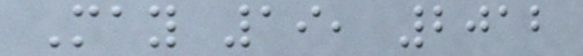May 19, 2012
